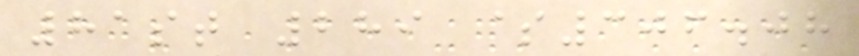81st 289 $306.08
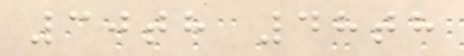30th 48th
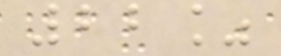22%
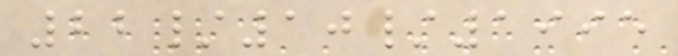22/10/1995
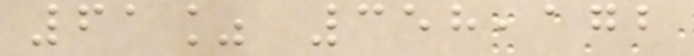61% 358,172
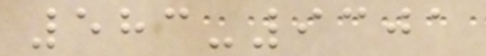583-9301
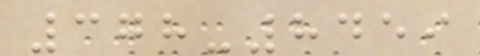378-8459
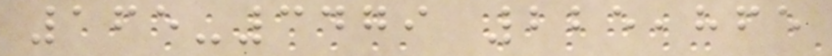165-3479 225,865
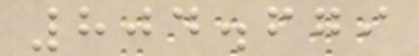804.679
